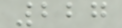227
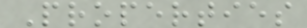Properties
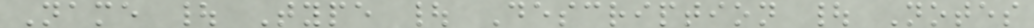Name | Type | Description | Notes
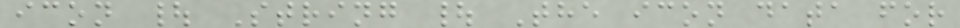icon | String | The icon data for
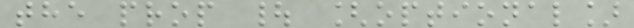the prop | [optional]
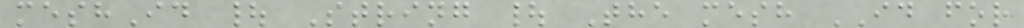meshId | String | The mesh ID for
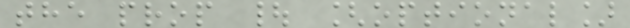the prop | [optional]
